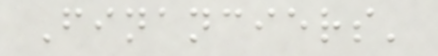Financiers'
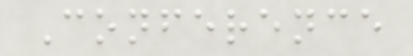Conference
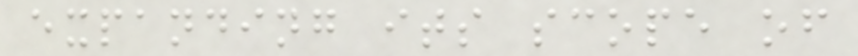expanding its scope of
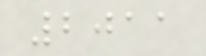2011
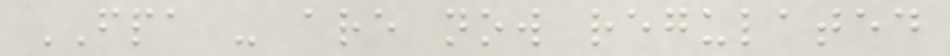FPA - are now regulated
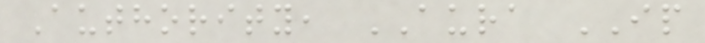Authority, AURA IP
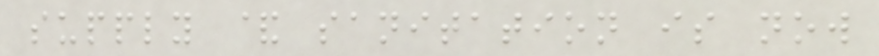supply & sanitation is now
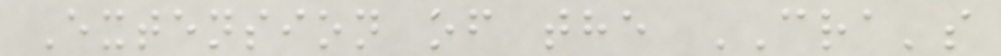Extension of the CRA's
